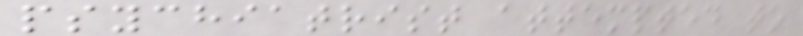psychiatrist attempted to
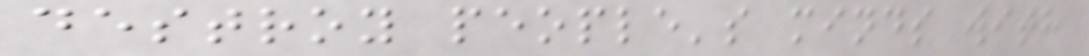destroy people's minds with
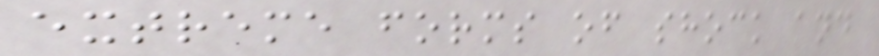extreme forms of shock and
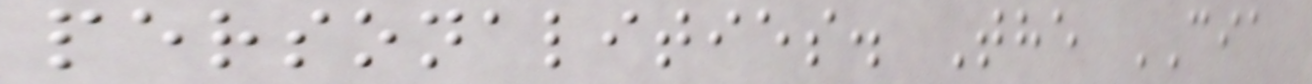personalities. The CIA
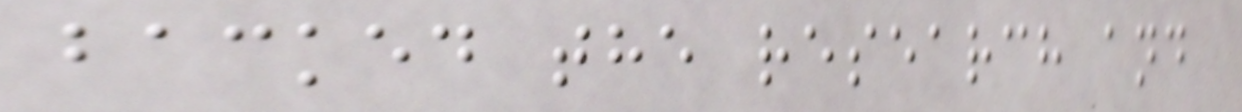backed the research and
